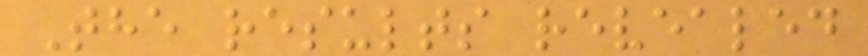The results revealed
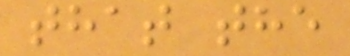that the
